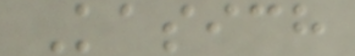Kasich
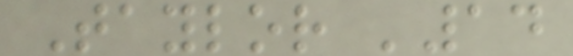Taylor '14
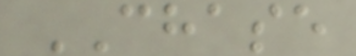CHASE
